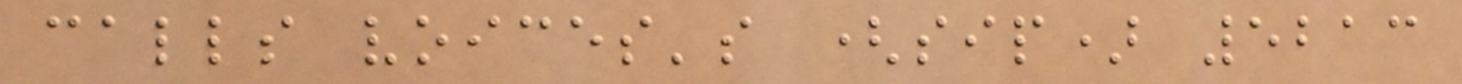calls voices's (sip) 5213
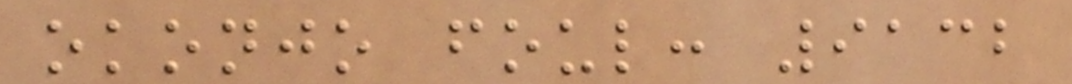okonjo foul: 9132
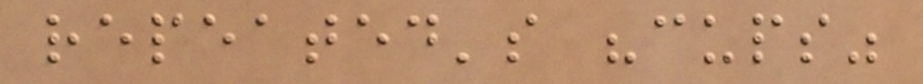repeated's "cups"
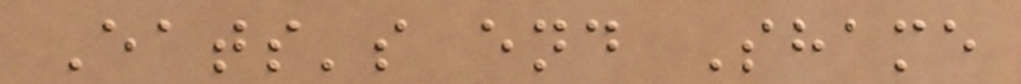Eats's end Shame
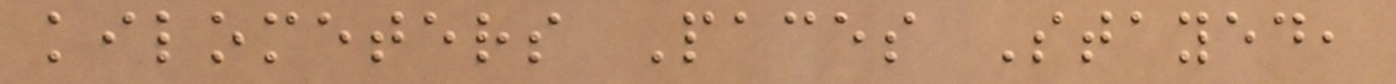kilometers Paces Stayed,
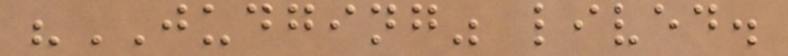"JUDGING" lived.
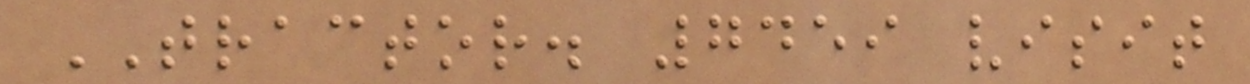TRACTOR. 7459 visit
